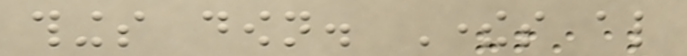things down. Theres also
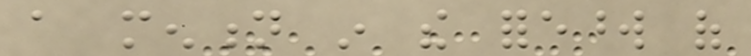a mention in the foreword of
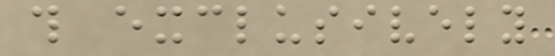this exclusively
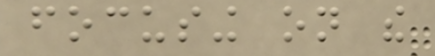focusing on the
